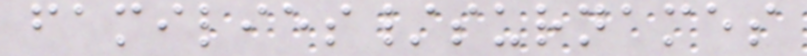families/surnames
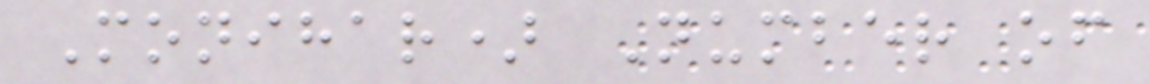Monihar) Number of
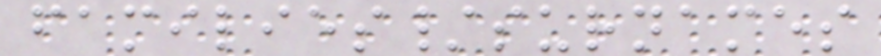families/surnames
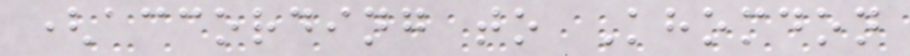(according to Khomdon
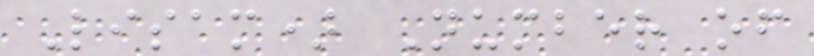Lisam) Number of
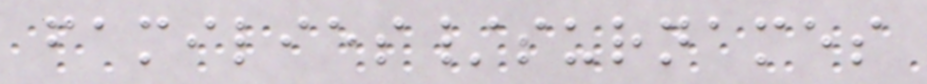families/surnames
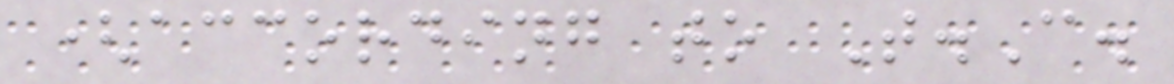(according to T.C.
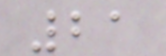21
